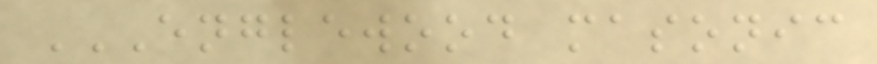ENGLEWOOD MASONIC
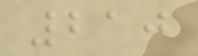210
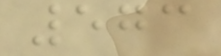573
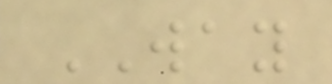WAY
